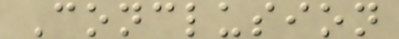Conclusion
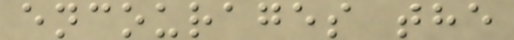encourages the
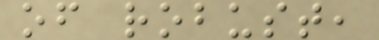of robust,
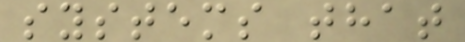systems that
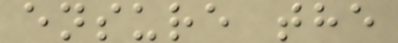ensure the
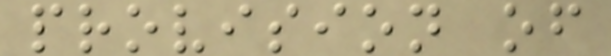provision of
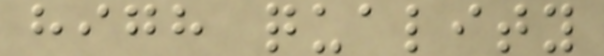high quality
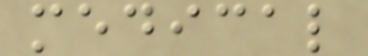medical
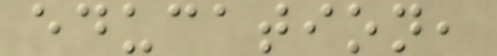education,
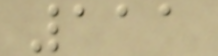111
